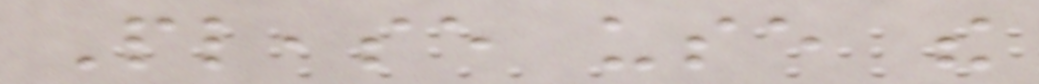Please use the
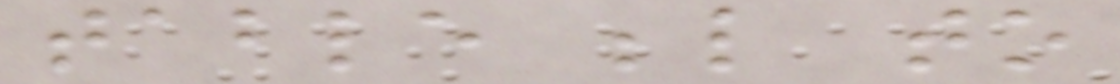table below to
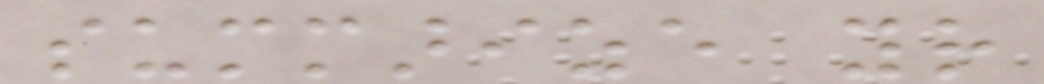summarize your
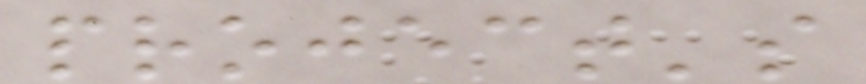project's
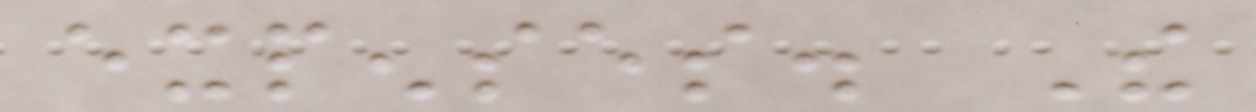expenses. The
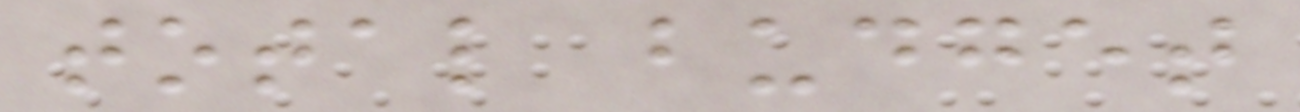total budget
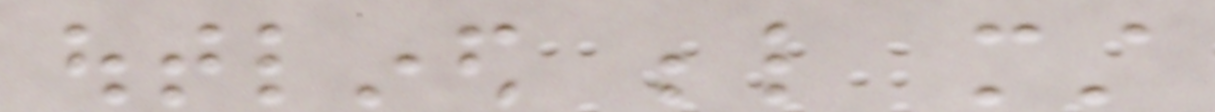outlined below must
